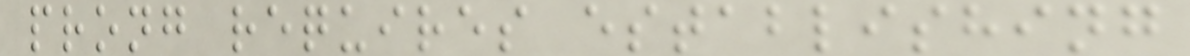prong requires establishing
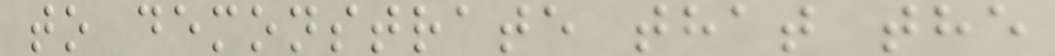to demonstrate that the
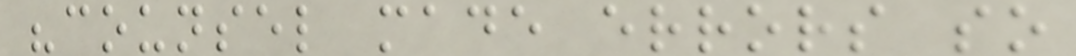"counsel made errors so
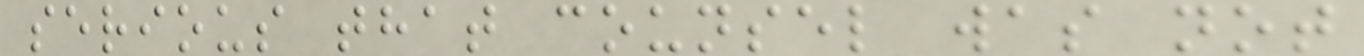serious that counsel was not
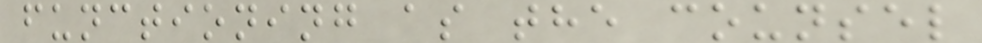functioning as the counsel
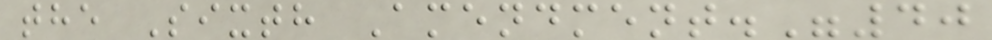the Sixth Amendment."40
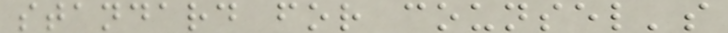standard for counsel's
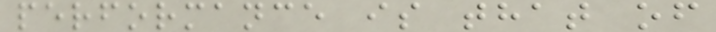performance is that of
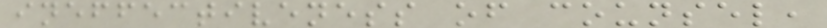ineffectiveness of counsel,
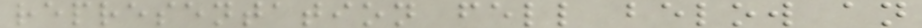representation fell below an
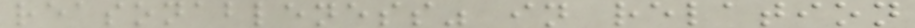reasonableness" in relation
